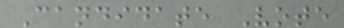Candidate Vote
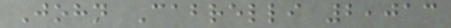John Cabrelli 2,013
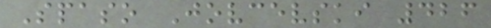Spaso Jovcevski 426
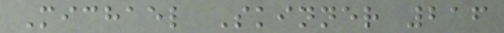Michael Skinner 216
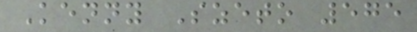Kenny Szeto 575
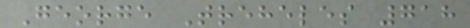George Treheles 718
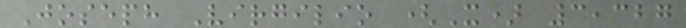Joseph Virgilio (X) 3,327
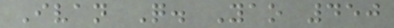Ivan Q. Yao 450
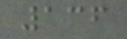136
